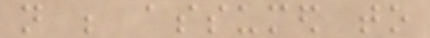not be assumed to
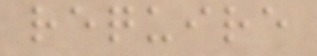require
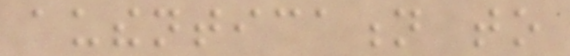authentication to
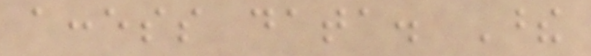access data. These
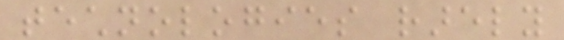technologies rarely
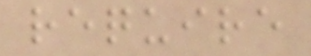require
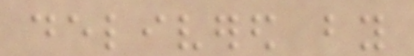delivered by
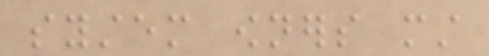system owners must
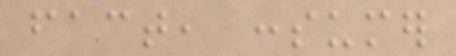fact, consumer
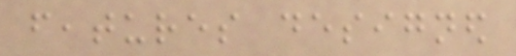features designed
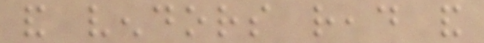and vendors read and
